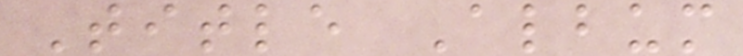Title Album
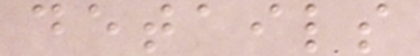details
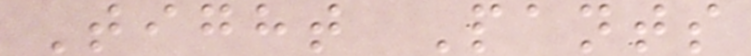Tight Pants
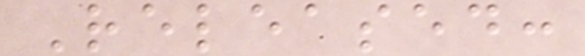Released:
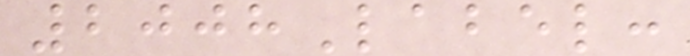2008Label:
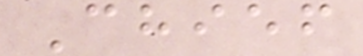Chief
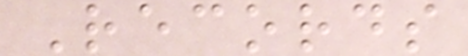Records
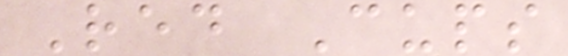Red Cups
